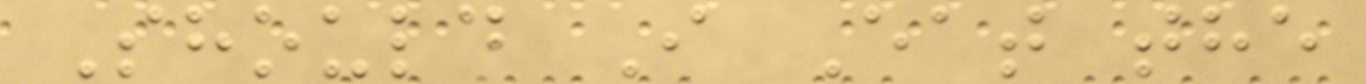Should I Eat the
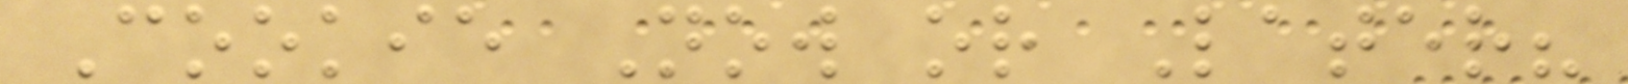Cookie Now or Later?
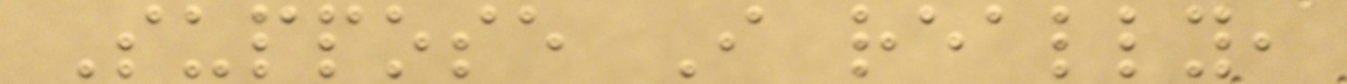Suppose I really,
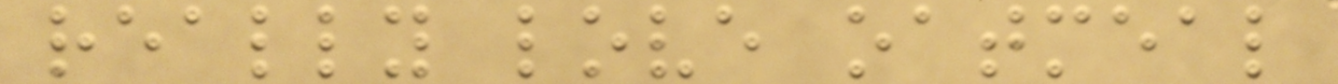really love oatmeal
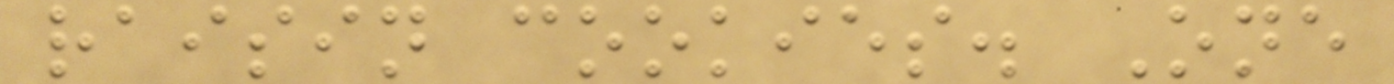raisin cookies. One
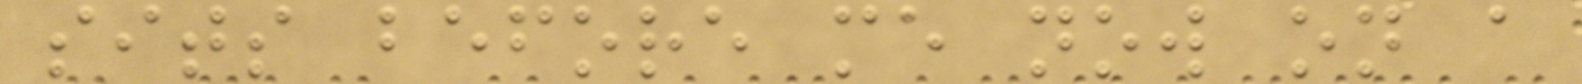sits before me now on a
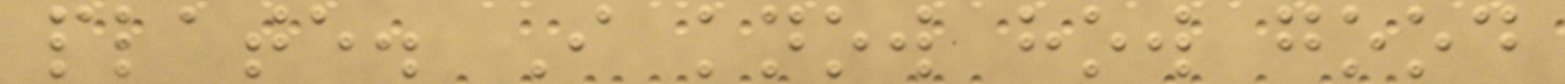plate. I know how good
